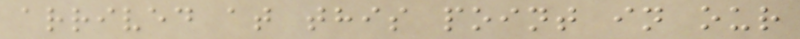arrived at this point in our
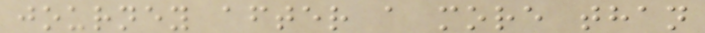journey after a more than
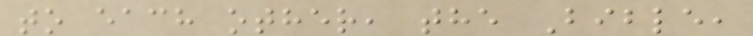to each other, the Bible,
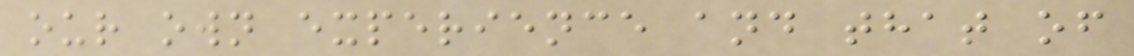our own experience and that of
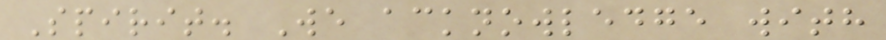Spirit. We acknowledge with
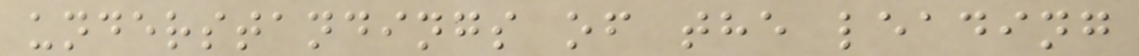understandings of the leading
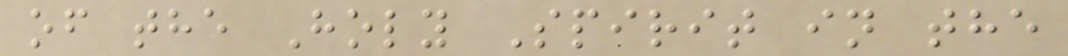of the Holy Spirit in the
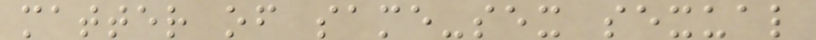matter of same-sex sexual
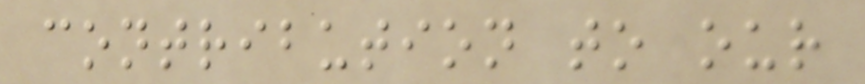contribution to our
